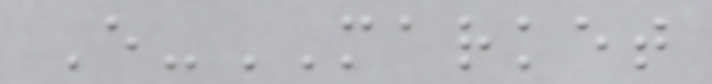E-MARKET
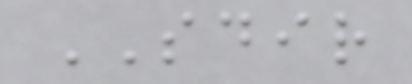SDIR
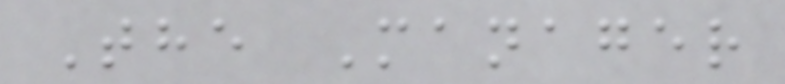The Manager
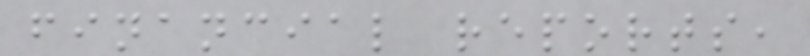financial reports,
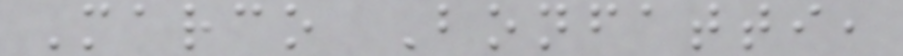Marco Bonfatti,
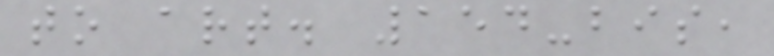to art. 154-bis,
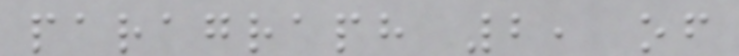paragraph 2, of
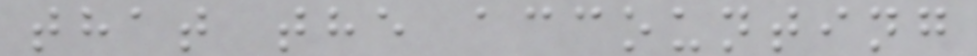that the accounting
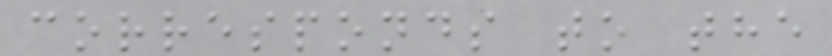corresponds to the
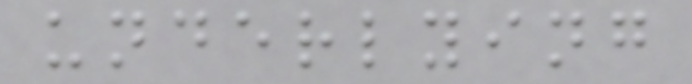underlying
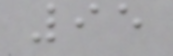95
